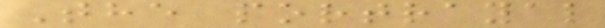The portrayal
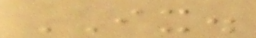IX.
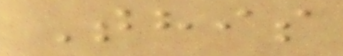This
